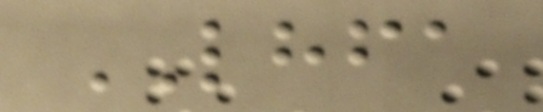LHFA
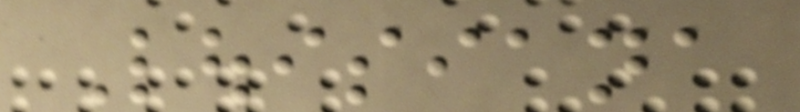Louisiana
